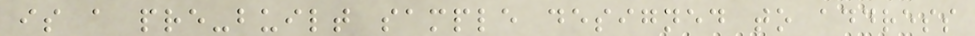is a pre-built sample designed to address
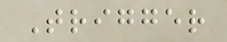Trigger
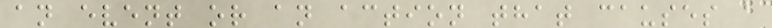an event or an action that causes a
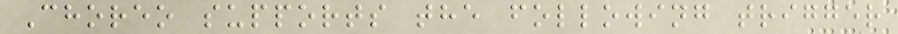Choreo supports the following trigger
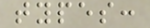types:
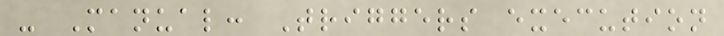- Manual: Triggers execution
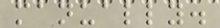manually.
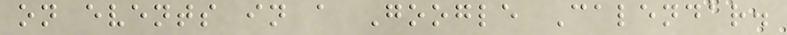on events in a Google Calendar.
